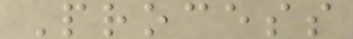Process
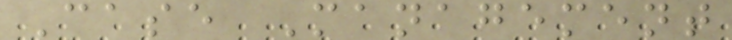Case Management
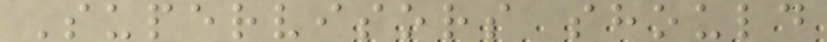Supervisors should
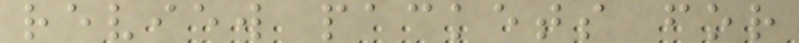review packets for
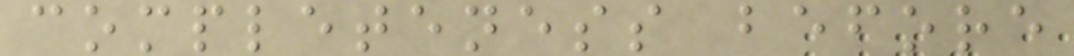completeness before
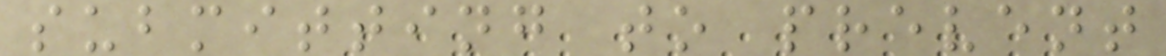submitting to prevent
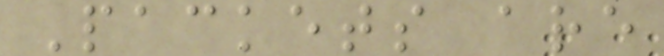Packets are
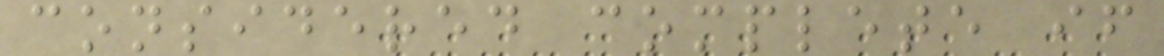considered complete if
